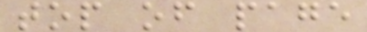top of page
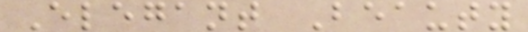Elegant Beauty
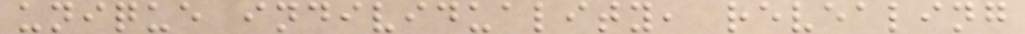unique individuality, revealing
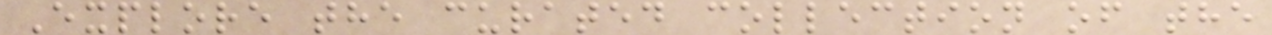Explore the curated collection of the
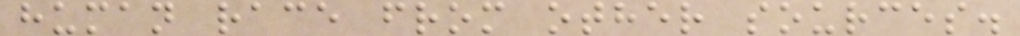human race from other sources.
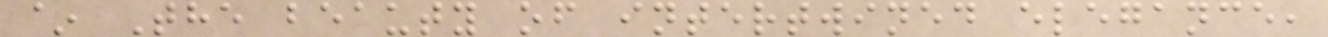~ The beauty of intertwined elegance,
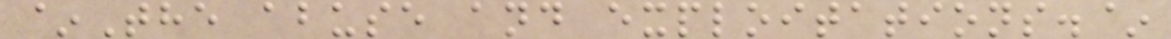~The abuse and exploitations.~
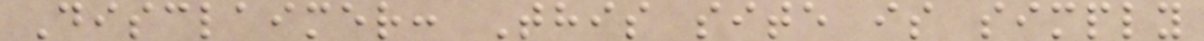Disclaimer: This site is simply
